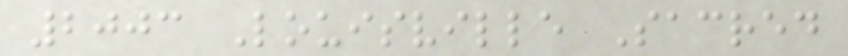2003 Louisville Sacred
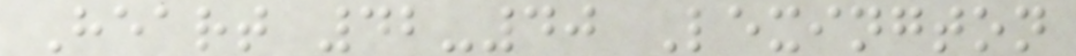Heart 42-40 Lexington
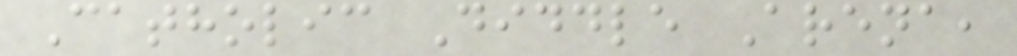Catholic Diddle Arena,
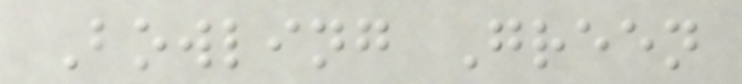Bowling Green
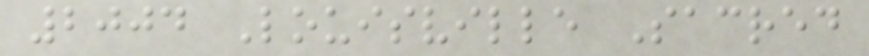2004 Louisville Sacred
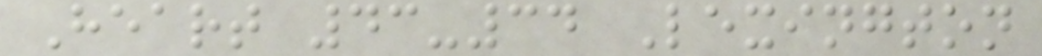Heart 43-34 Lexington
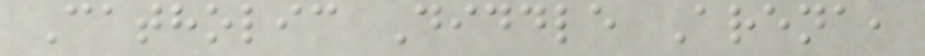Catholic Diddle Arena,
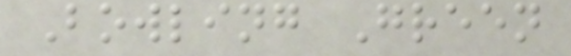Bowling Green
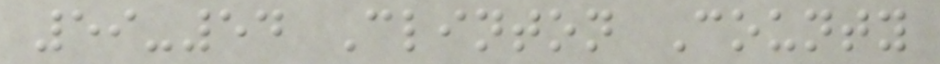59-54 Clinton County
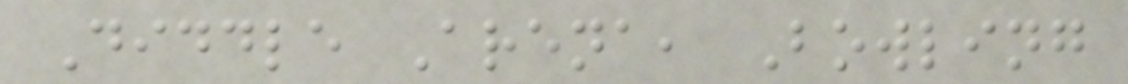Diddle Arena, Bowling
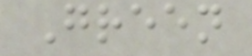Green
